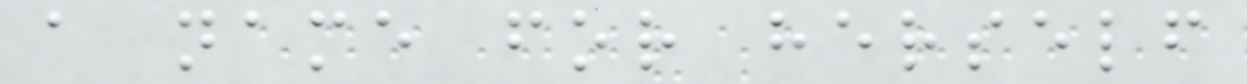a name for herself
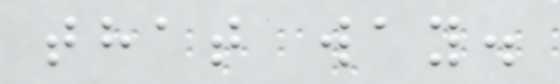that way.
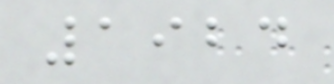1924
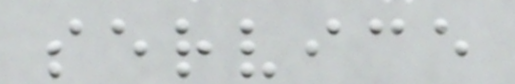service
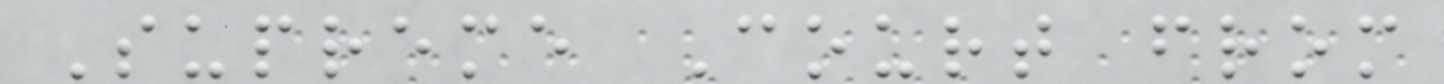Supreme Court from
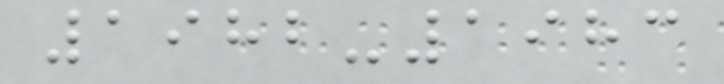1982-1983
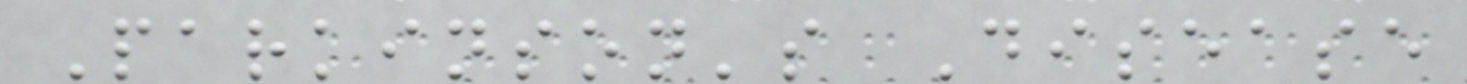Parkinson's Disease
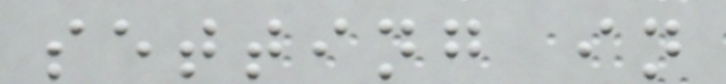setting in
